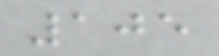105
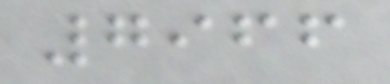7966
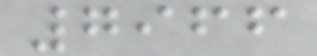7966
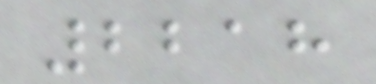2218
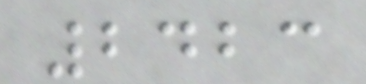2423
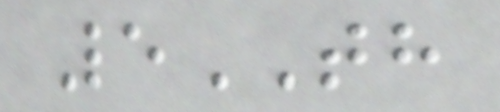5TH
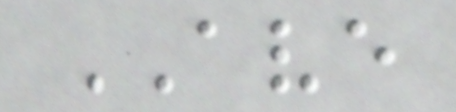AVE
